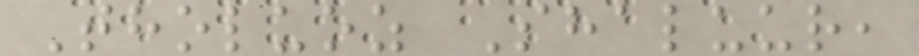Tholuoz Shaluur,
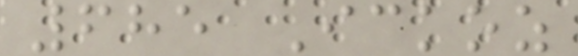685 Ickoz
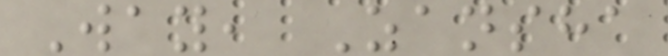Way, Zansha
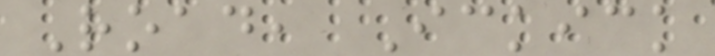Road, Ickick
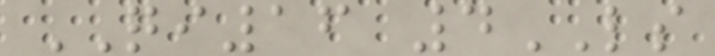QI16 4LS
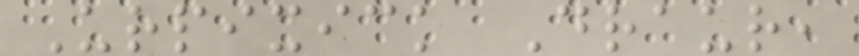Urpixick Draur,
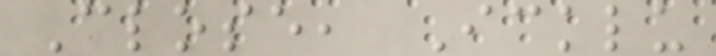Close, Icklu
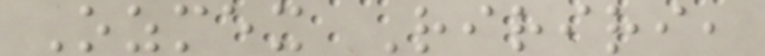Ozmex Ririri,
